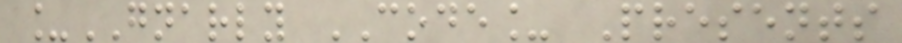_GNARLY CODE_ Presents
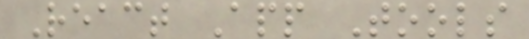React App Tools
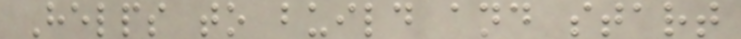Helps to build and start
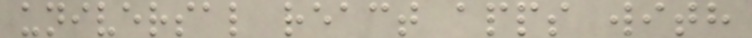universal react apps with
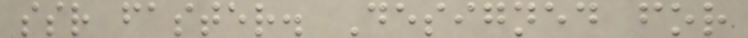ssr faster. Designed for
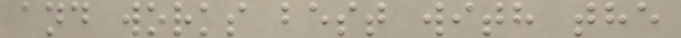and works best with the
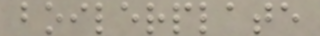boilerplate
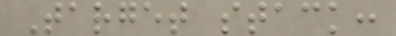Target stack:
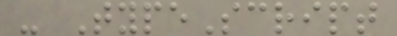- TypeScript
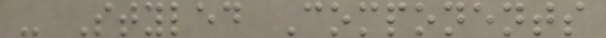- Styled Components
